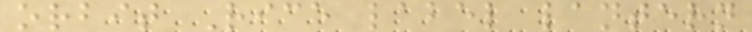orbit Rice label lantern
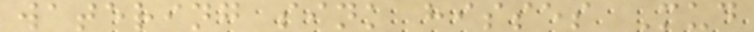watering sink hisses Mud
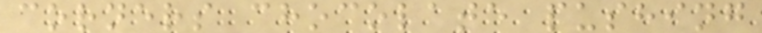corners chocolate pushing
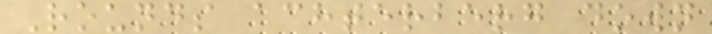Rounds achterberg down
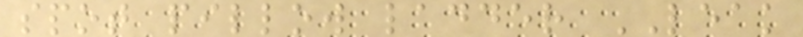spot pillow ladder LEAK
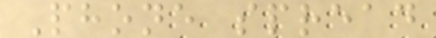Phone spread
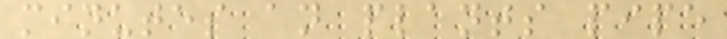minutes an plants pipe
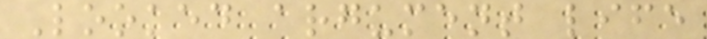Looked argument life
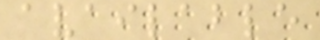available
